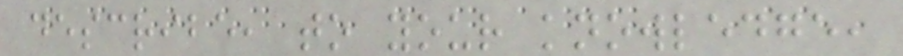describe, to your knowledge,
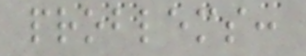problems:
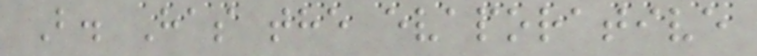B. Has the evaporative
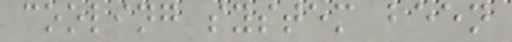cooling system been
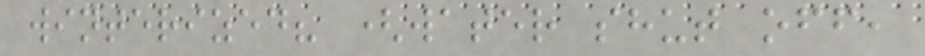winterized? (water shut off,
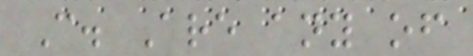C. Are any of
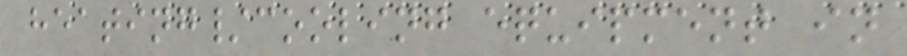heating/cooling equipment in
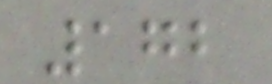172
